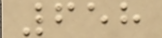658
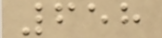658
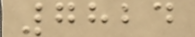7824
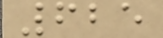625
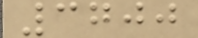3700
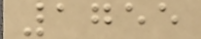1755
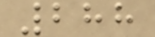288
